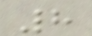8
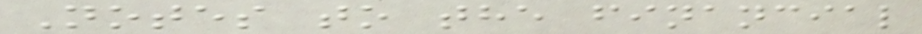Notes to the financial
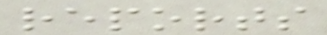reports
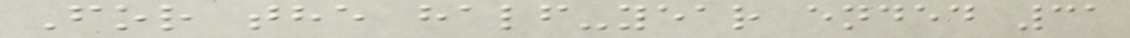For the half-year ended 31
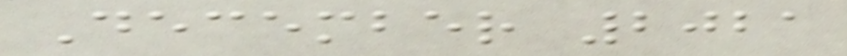December 2021
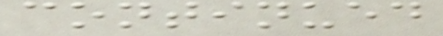continued
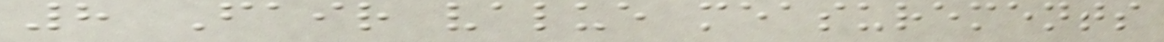8 Fair value measurements
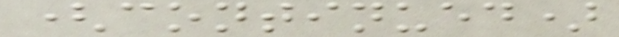(continued)
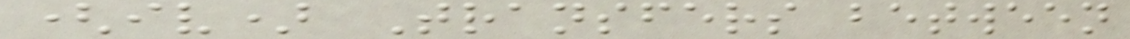(iv) Transfers between
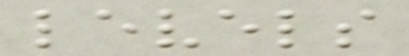levels
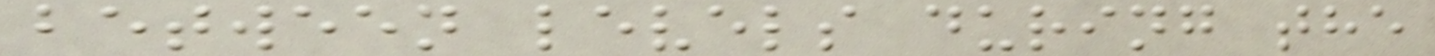between levels during the
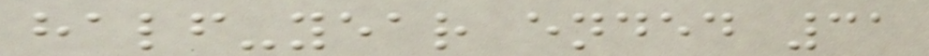half-year ended 31
